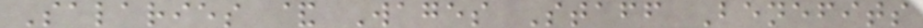Salaries & Wages Staff Benefits
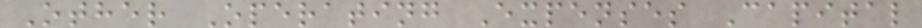Other Operating Expenses Capital
